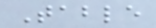Table
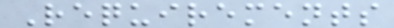Requirements
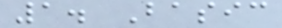1. Basic
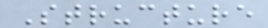Structure
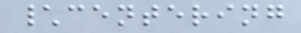\centering
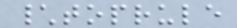\toprule
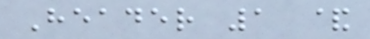Header 1 &
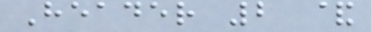Header 2 &
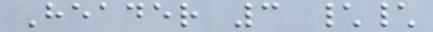Header 3 \\
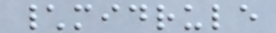\midrule
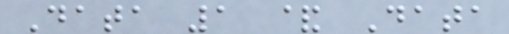Data 1 & Data
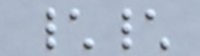\\
